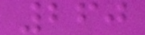260
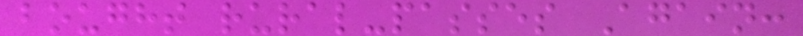bought rural-passes Again:
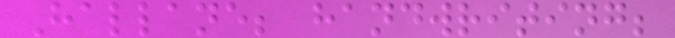Hallane; handwriting;
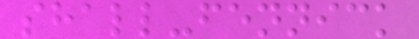shall-fennick
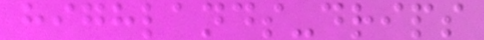highlands-drips
